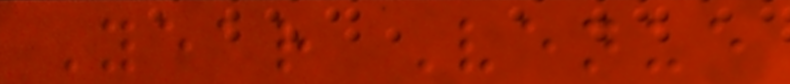Year Venue
